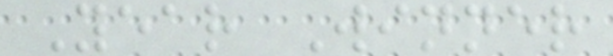Year Winner
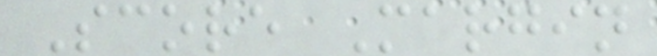Score Margin
